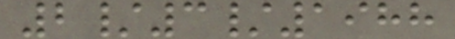2/3/1988
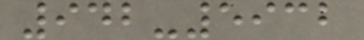942-5932
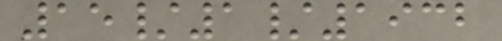15/1/1932
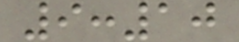9:10
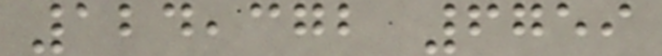124,372 6759
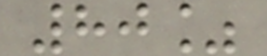80%
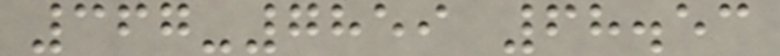367-7859 68.53
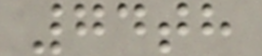74th
